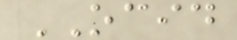OCID
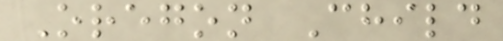Oregon Child
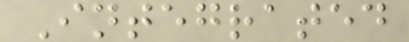Integrated
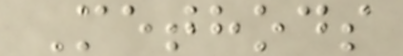Methods
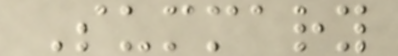Summary
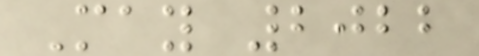May 2022
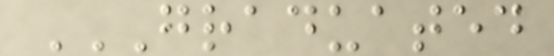GRADUATED
